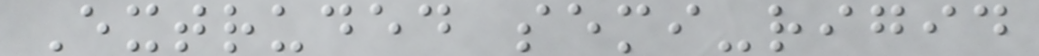Extruded semi-rigid
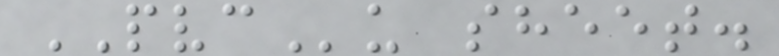PVCu sheet.
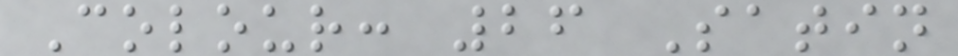Colour: 26 Satin
